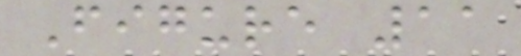Figure 11
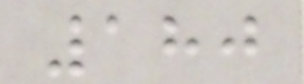180
